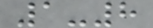1-8
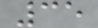35
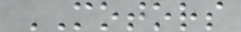MOTORS
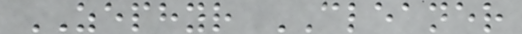ZEPHYR CLEANER
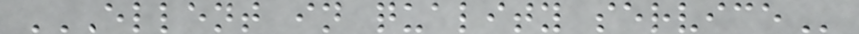ELLENT IN QUALITY SERVICE
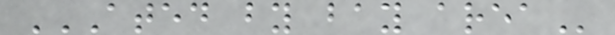ATED BY BAY AREA
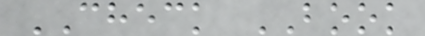CHECK BOOK
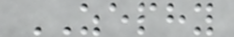ZEPHY
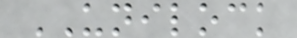UNILOCK
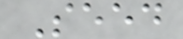Seed
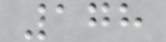178
